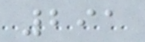291
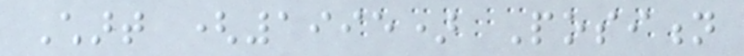Chart (1995) Position
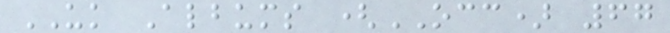UK Albums (OCC) 67
